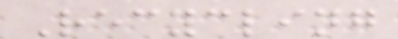Recycling
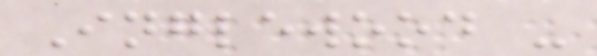Inglewood -
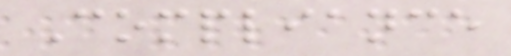Compliance
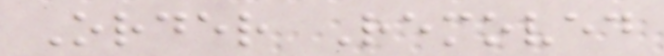Order Removed
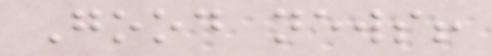Good news!
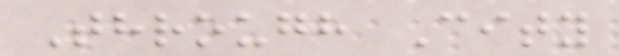Through City
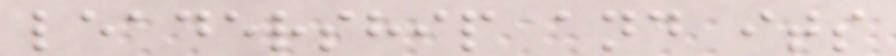leadership and its
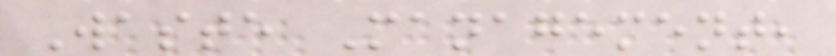Waste Management,
